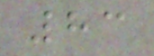83
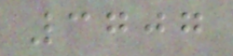3707
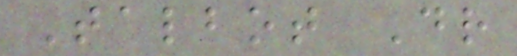Talbot Dr
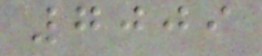7009
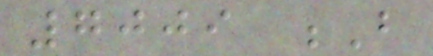7009 B
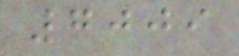7009
